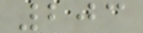203
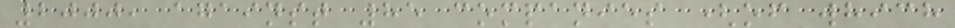2000, against 85 companies (of which
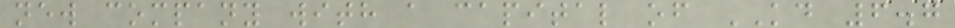new company with a capital of KD 6.7
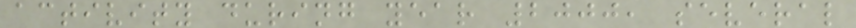activity during year 2000, several
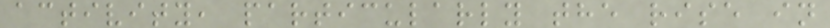activity, particularly the rise in
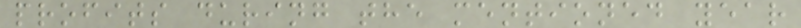profits during the mentioned year
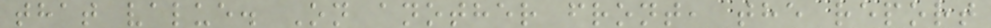that value. On another front, the report
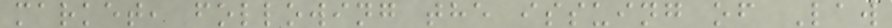market, following the issuing of Law
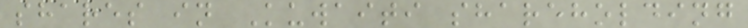shares in Kuwaiti shareholding
